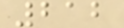212
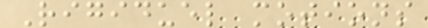Rigiduel motions
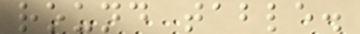round table.
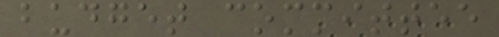budget committee
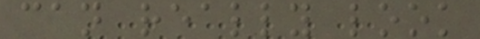can really look
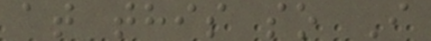at this so I
